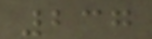237
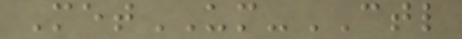MetUM-CTL
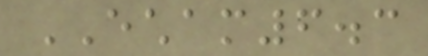ECHAM6.3
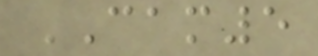CAM5
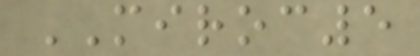MIROC5
